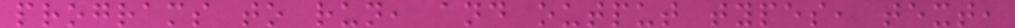programs to run, and output types, text,
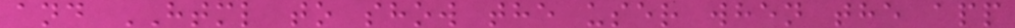and HTML to show the user when the app
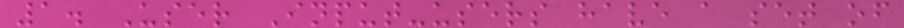1. User Input-users have a set of
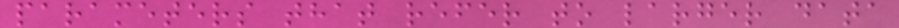parameters that refer to larger data
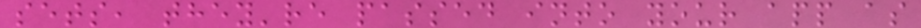sets, they're passed into your app as
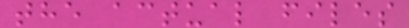the actual files
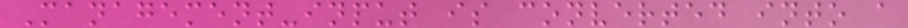Management-input is converted into a
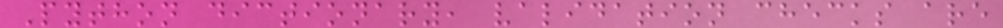Python dictionary, validation checks are
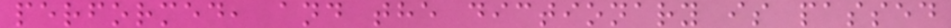performed, and the dictionary is passed
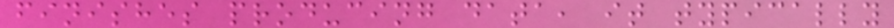finishes producing data, it typically
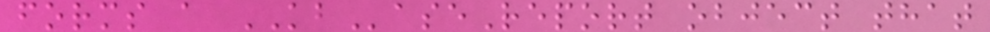forms a KBaseReport object that
